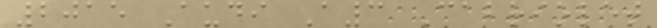2015 Audi A3 Cabriolet
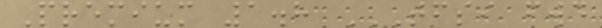Premium 1.8 TFSI FWD
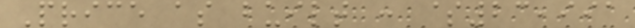Price as built : $23,991
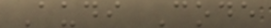Audi Code
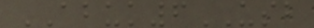ABUK6USB
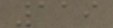119
